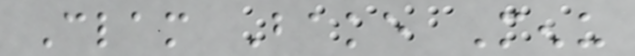Clam Bake Menu
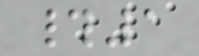#1
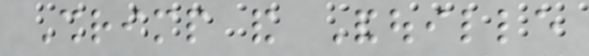Shrimp and Andouille
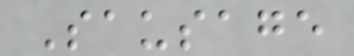Sausage
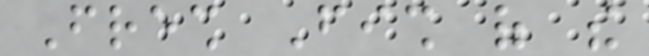Fresh Fish of the
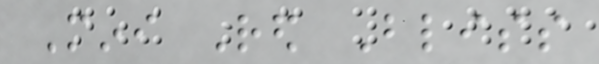Mini Red Bliss
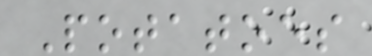Potatoes
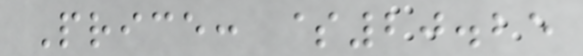Price: $20.25
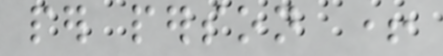per person +
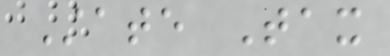State Tax
